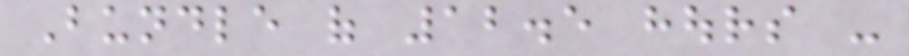Bundle of 12.5 hours -
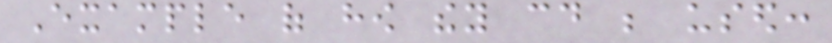Example of how they could be used:
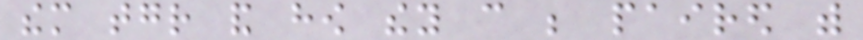them together and how they can be paired with
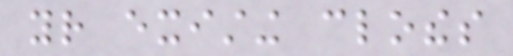your existing clothes
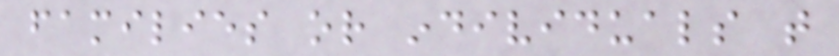families or individuals that
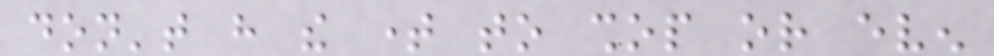don't have the time to shop or even
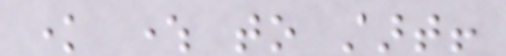know where to start!
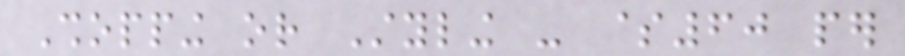Shopping or Styling - $60 per
